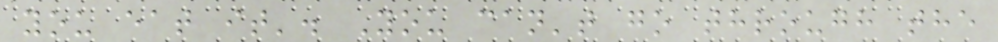you eat it'. You can't go through the
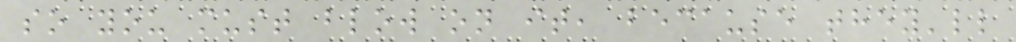so you must blow on it, because they'll
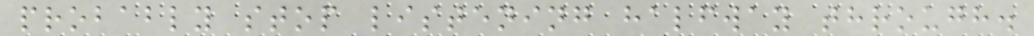probably stop listening halfway through.
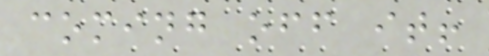coming off it!
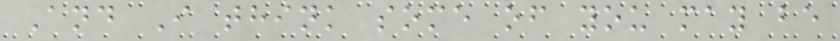And I think some of you may be
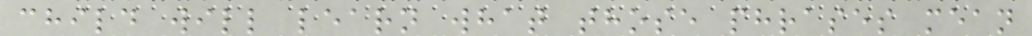child will learn what those phrases mean
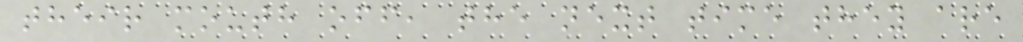their mouth off, the next time they are
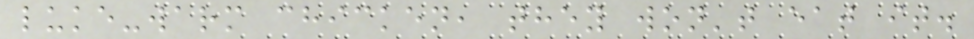luke-warm chicken, they won't eat it.
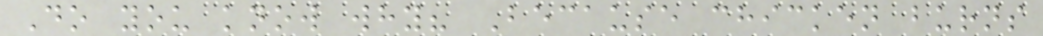Do you know why? Because chicken burns
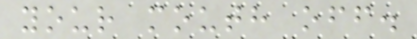your mouth off.
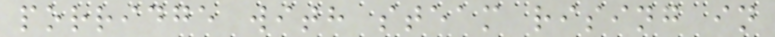porridge with steam rising in
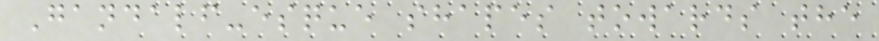Gandalf-esque shapes towards the
